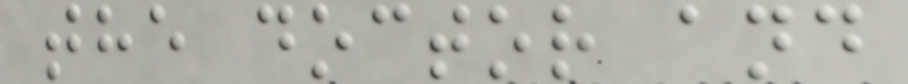the doctor and
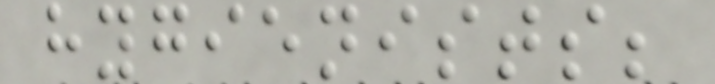hygienists;
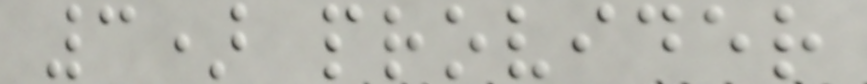3) provider
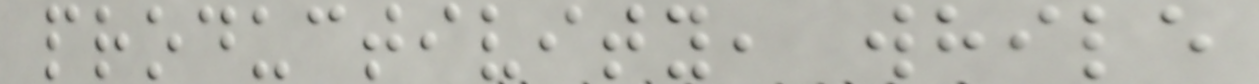productivity, while
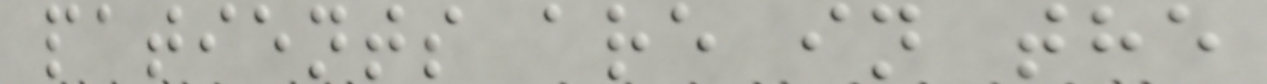patients are in the
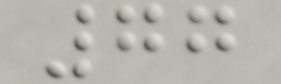77
